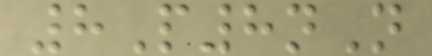8P8nN
